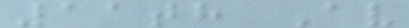11th Av
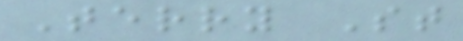Terry St
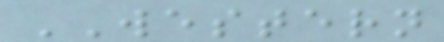WESTERN
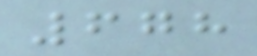678
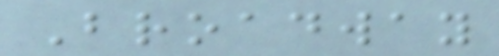Broadway
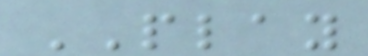PLAY
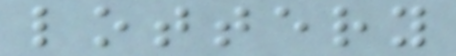lottery
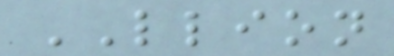LLION
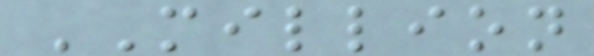MILLION
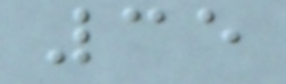35
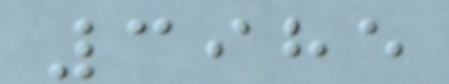3985
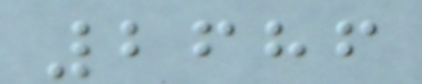2686
